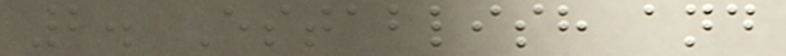2. Establish and
